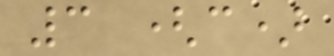3 (c)
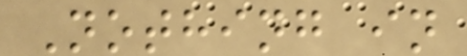Nothing in
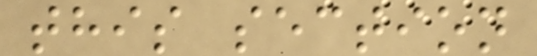this section
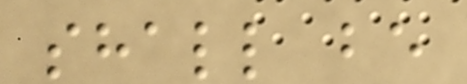shall be
